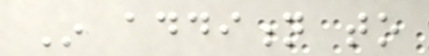In addition to
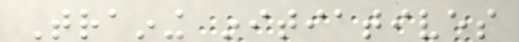Training initiatives
